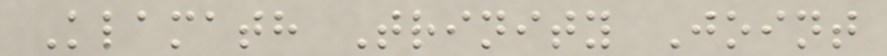Klamath Trinity Joint
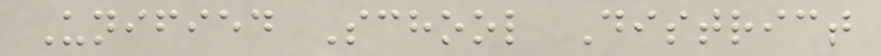Unified School District
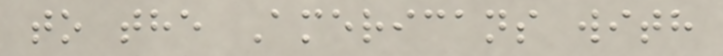to the Americans with
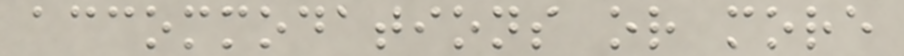accommodations or more
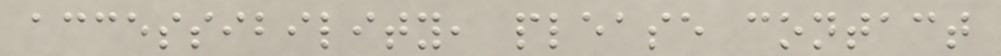accessibility, please contact
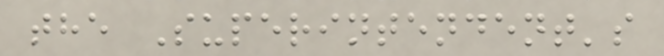the Superintendent's
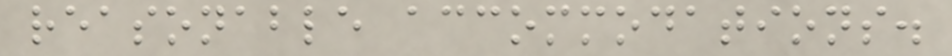reasonable accommodations.
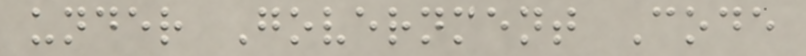under Government Code
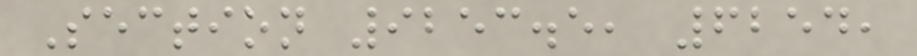Section 9253.5, 6254,
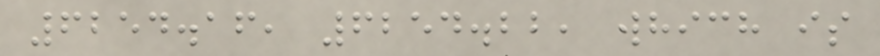6254.16, 6254.22, which is
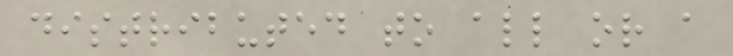distributed to all or a
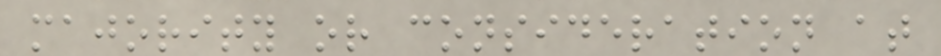majority or consideration at
